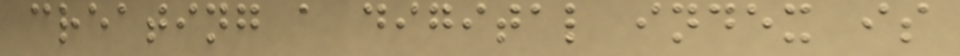creating a digital index is
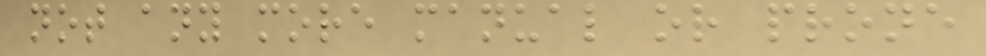not any more manual or prone
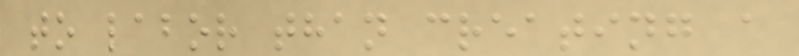to labor than creating a
